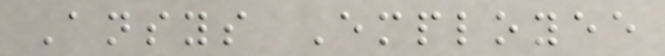Ansys Employee
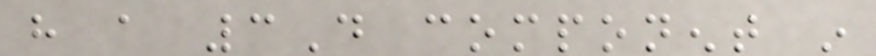have a 3D component in
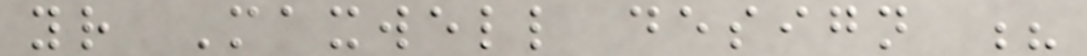your Maxwell design ?
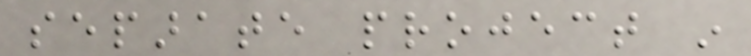separate project in
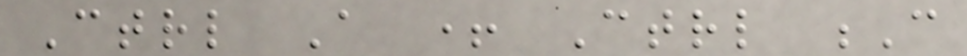Ctrl A + Ctrl C
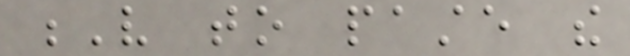V to paste the
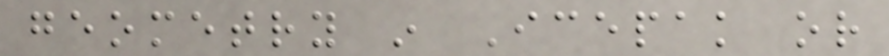geometry in Icepak or
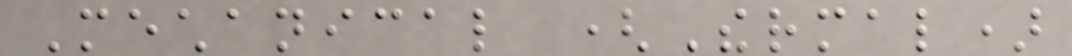Mechanical (Thermal)
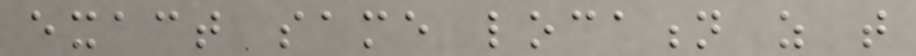exact same location as that
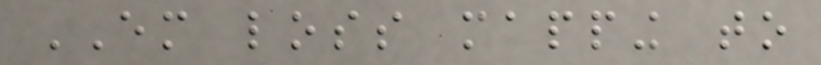EM loss mapping to
